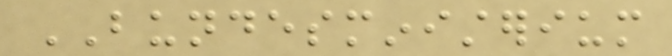BUNDESMINISTERIUM
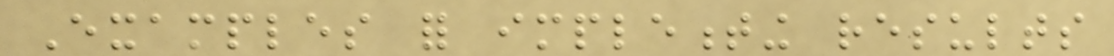Examples for implementing results
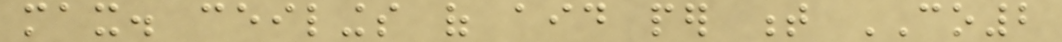max. ceilings of aid per t CO2
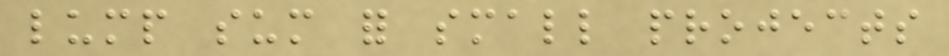lump sum for small projects
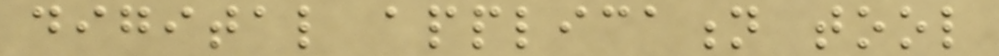digital application tool
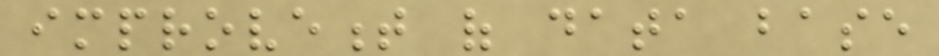improvement of data base
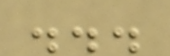...
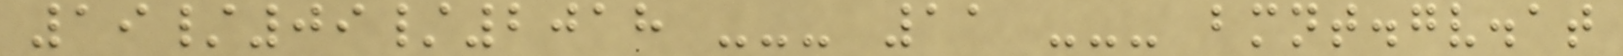19/09/2018 --- 11 --- bmnt.gv.at
